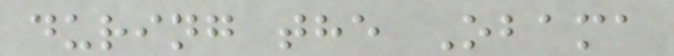during the Obama
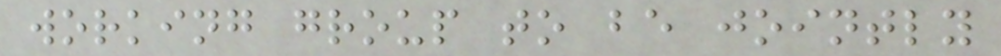working group to be jointly
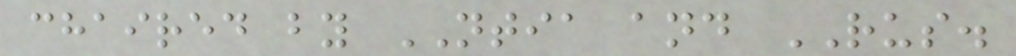chaired by NTIA and RUS.
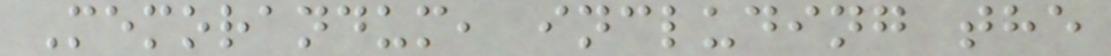Memorandum, including the
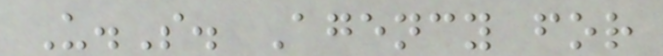U.S. Agency for
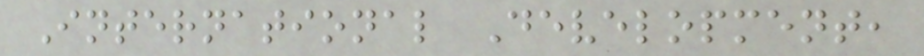International Development,
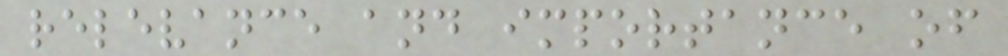relevance and importance of
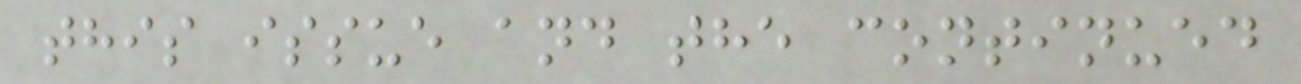this issue and the continued
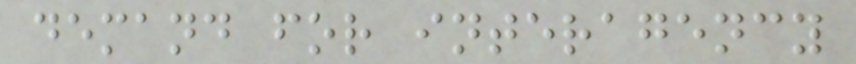demand for interagency
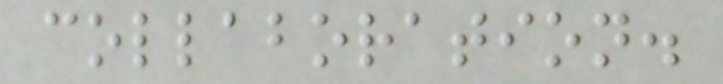collaboration.
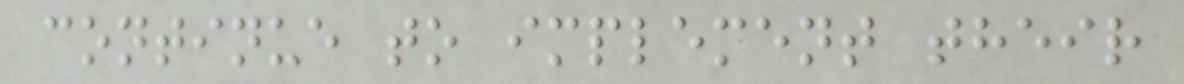continue to implement their
